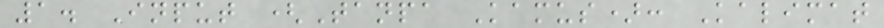1. Input (Tanpa Kamus): Kalimat
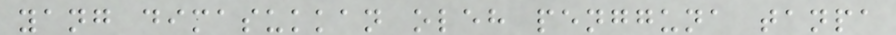yang dimasukkan oleh pengguna tanpa
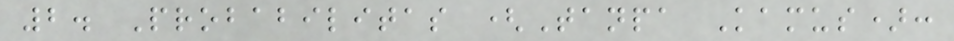2. Probabilitas (Tanpa Kamus):
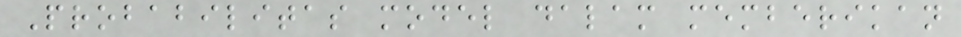Probabilitas model dalam memberikan
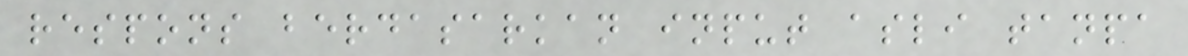respons berdasarkan input asli tanpa
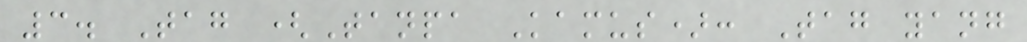3. Tag (Tanpa Kamus): Tag yang
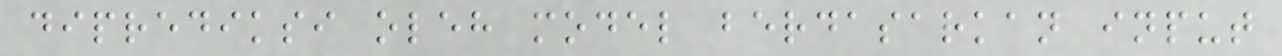diprediksi oleh model berdasarkan input
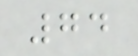74
